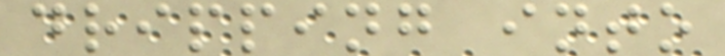dripping into
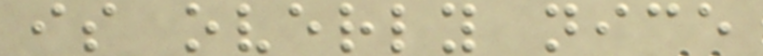is overly nice
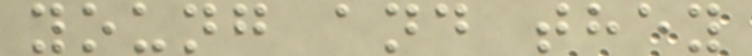young and they
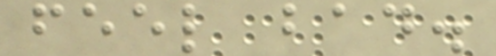feel bad.
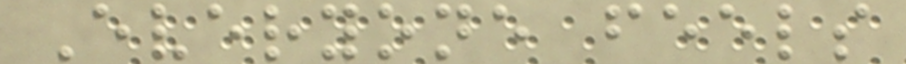Everyone feels
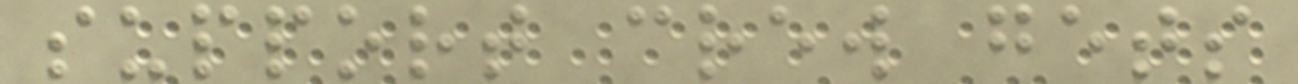support crew gets
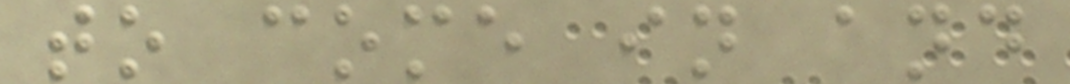to come in and
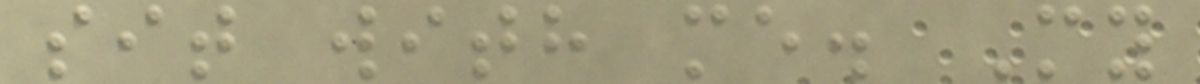sit with me. My
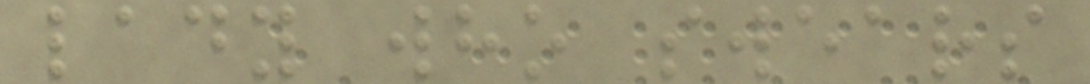lady who swears
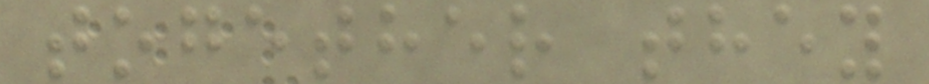together they
